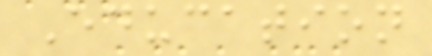Education
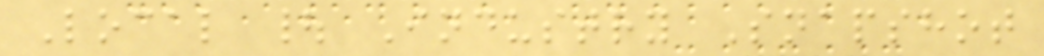Local | Industry Snapshot
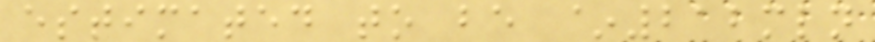estimated to be ~212mln
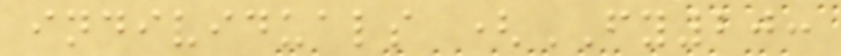individuals (FY20:
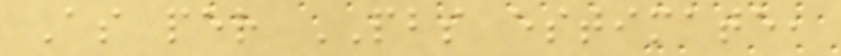As per PBS estimate,
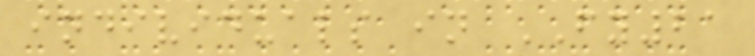individuals in FY21
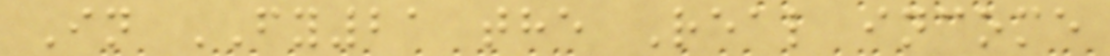In FY21 the Real income
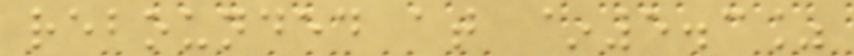rebounded at ~5.3%
